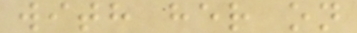with her on
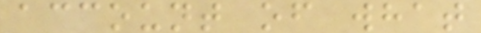account of what
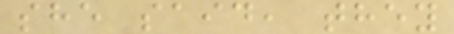she said, they
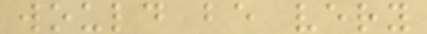would be very
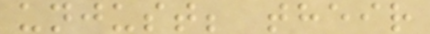unjust; their
